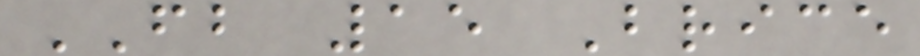FB 15 Brice
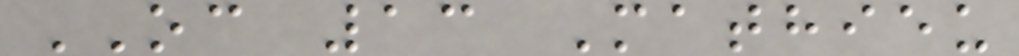OC 13 Mathieu
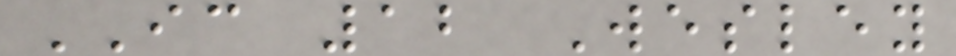IC 12 Wesley
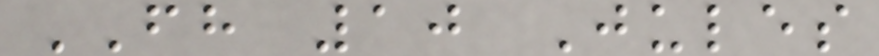FH 10 Jules
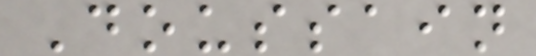Doussain
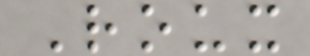Roux
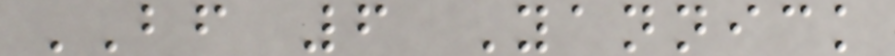BF 6 Yannick
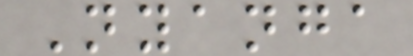Nyanga
